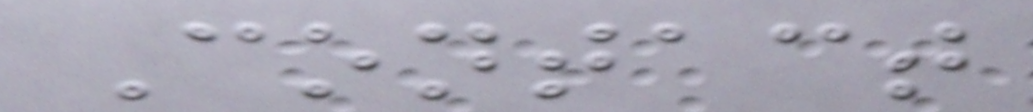Contact
